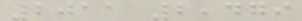2011 2,479
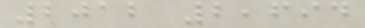2012 2,694
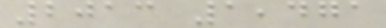2013 1,471
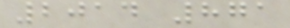2014 871
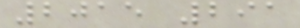2015 291
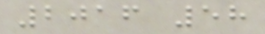2016 58
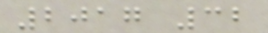2017 32
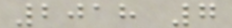2018 7
